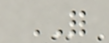FOR
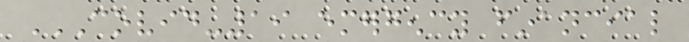COVID-19 EMERGENCY FINANCIAL
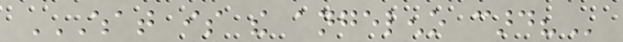WHAT IS THE ANGELENO CARD?
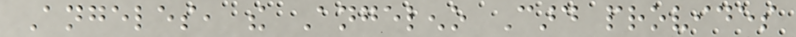Angeles, the Angeleno Card provides
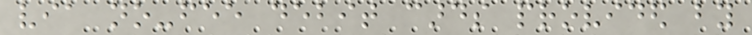via no-fee debit cards provided by
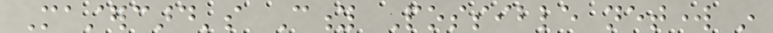Mastercard's City Possible network in
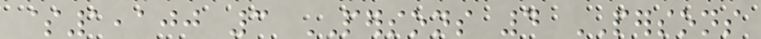$1,100 3 PERSONS 4 PERSONS
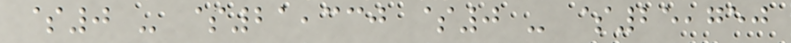$0 - $21,330 $0 - $25,750
